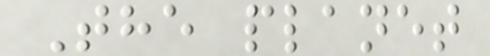The planet
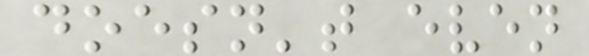doesn't even
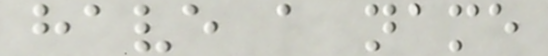have a name
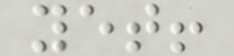yet!
